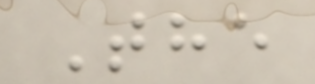The
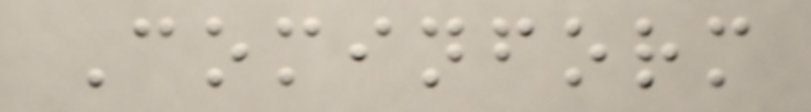Cominform
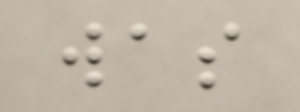was
